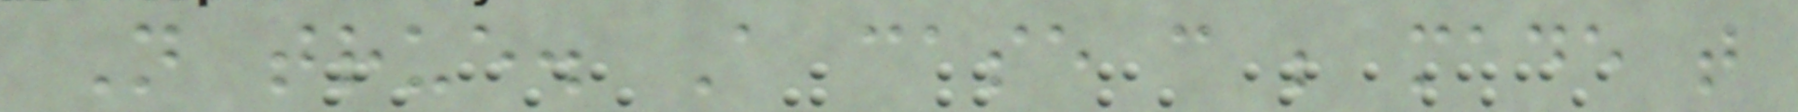Not true. A case can be made that
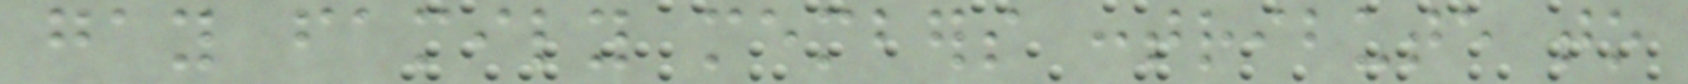gay family members contribute to
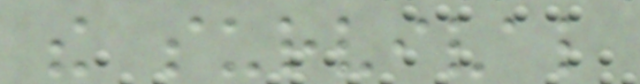the survival
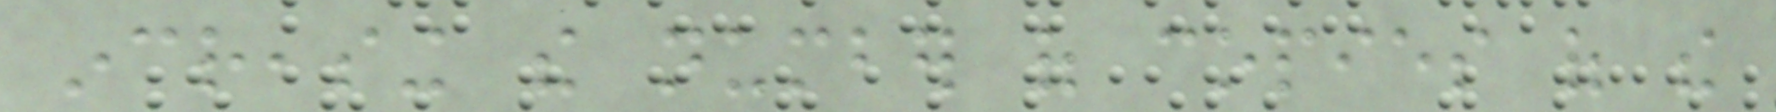increasing the number of copies of the
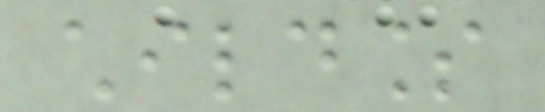childless
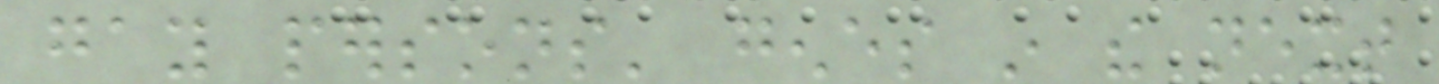gay persons' genes in the next
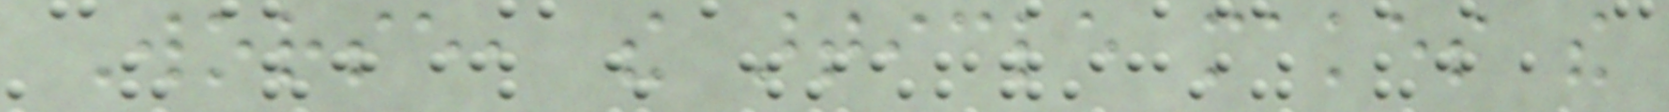Worse, the article makes the
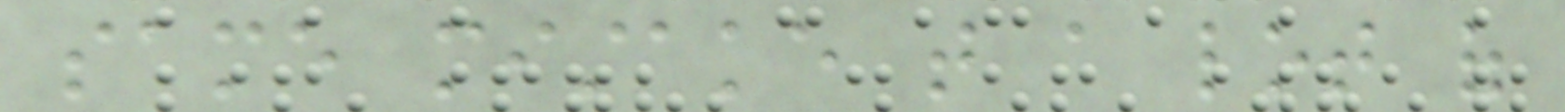same mistake that a lot of
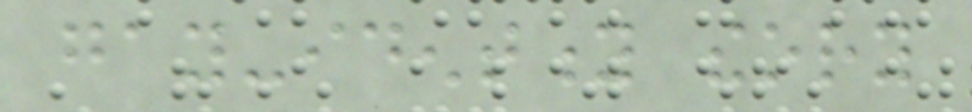gay-identity theory
